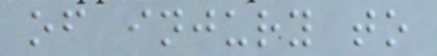of injury to
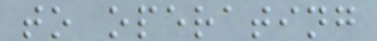to operating
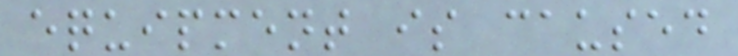equipment is caused
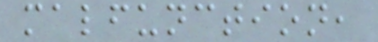malfunction,
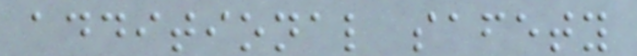additional safety
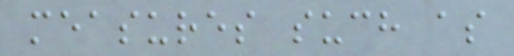measures such as
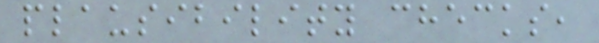plausibility checks,
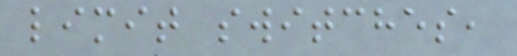limit switches,
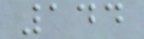144
